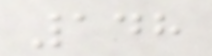148
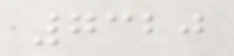7320
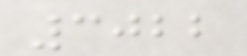3022
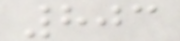803
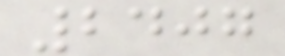2407
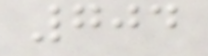704
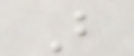B
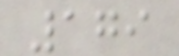179
